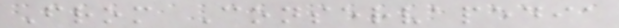From Conservapedia
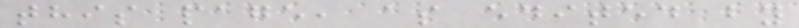this page, as edited by
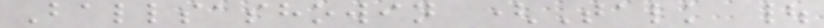Ballsashowin (Talk |
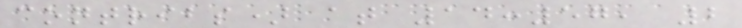contribs) at 14:57, 2
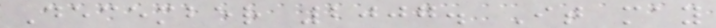December 2007. It may
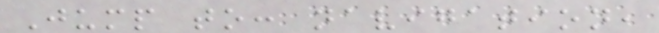Jump to: navigation,
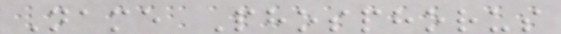Name Phosphorus
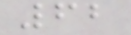62
